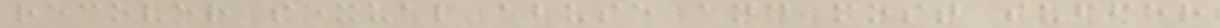recover sexual abuse and most suffer
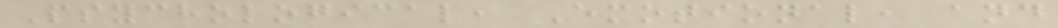Psychological, Emotional, and
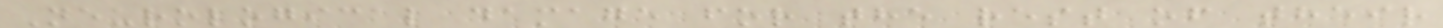Neurological damage for the rest of their
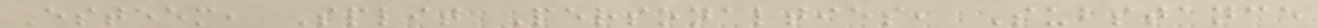Esteem, Split Personalties, Substance
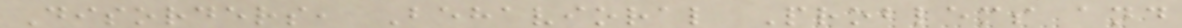Disorders, Behavioral Problems and
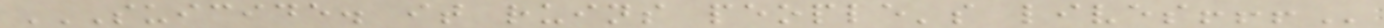SUICIDE. IT RUINS PEOPLE'S LIVES!!!
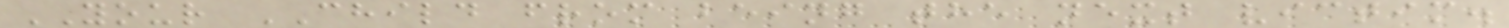YOUR CHILD from being the next victim.
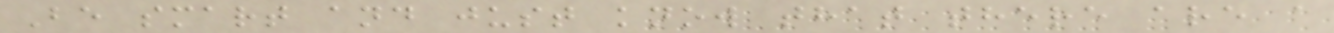Be smart and just know that there are a
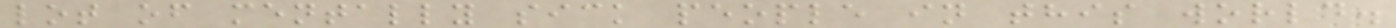lot of mentally sick people in this world.
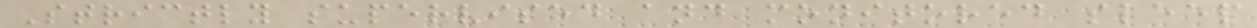Strictly supervised and monitored sleep
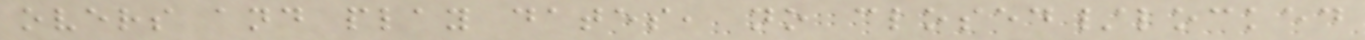overs and play dates, no closed/locked
